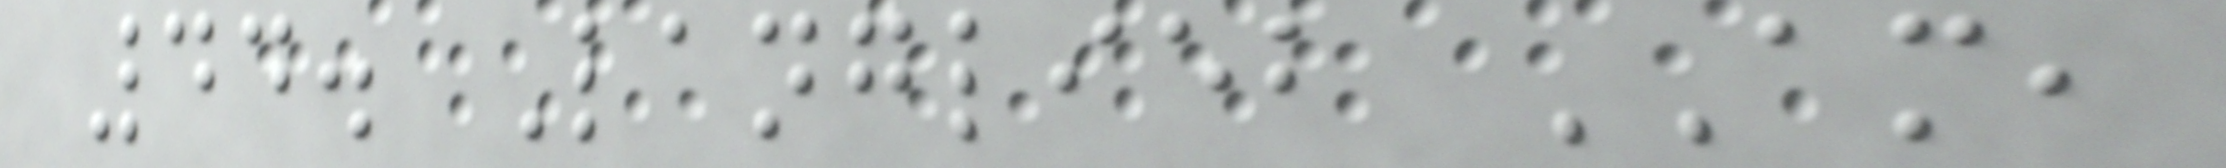44. Langlieb AM,
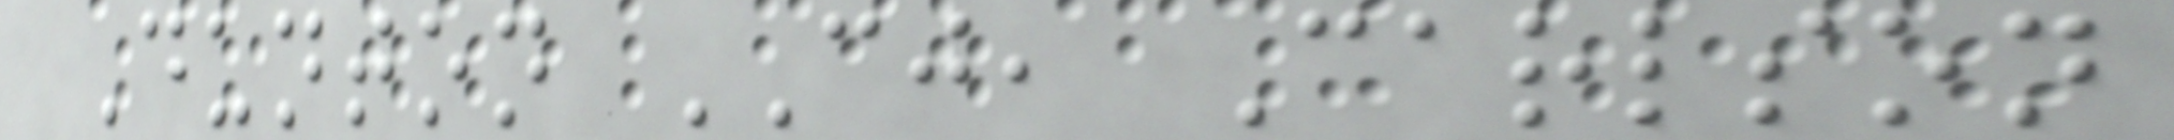Dunton CJ, Carlson
